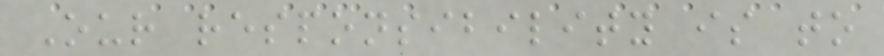Our responsibility is to
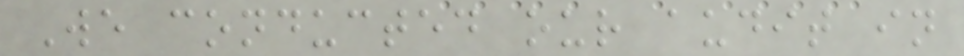We conducted our audit in
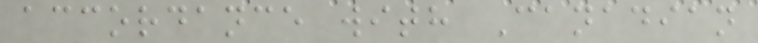accordance with Canadian
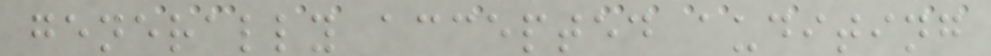generally accepted auditing
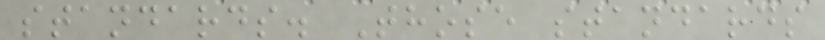standards. Those standards
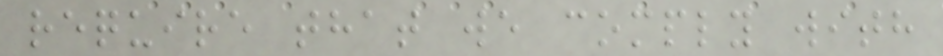require that we comply with
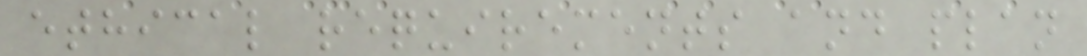ethical requirements and plan
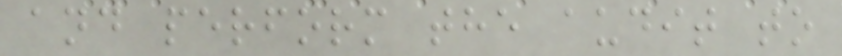and perform the audit to
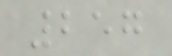257
